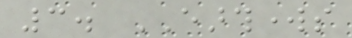3. EARTHWORKS
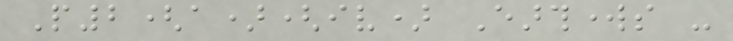P2(a)(iv) Earthworks -
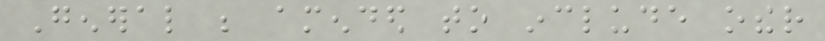General be amended to include other
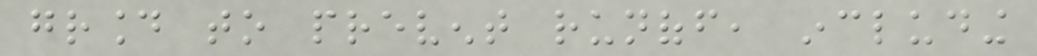ground to prevent runoff, including
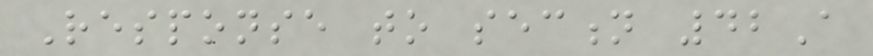Response to section 42A
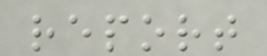report
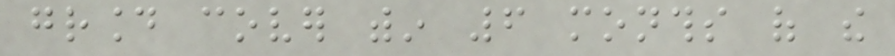ground cover within 6 months of the
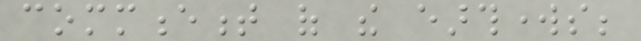commencement of the earthworks;
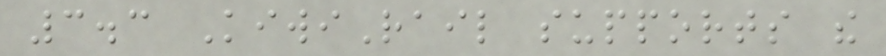3.3 KiwiRail supports the
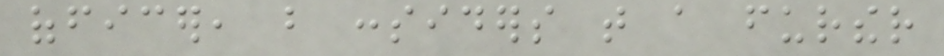officer, but considers that a further
